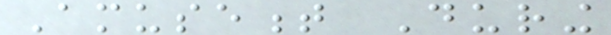Amusement During
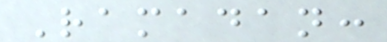Ramadan:
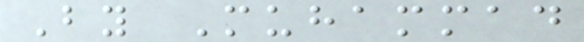By Muhammad
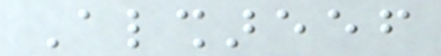Alshareef
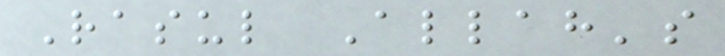Rasul Allah's
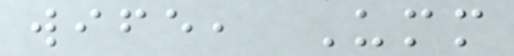wife, Umm
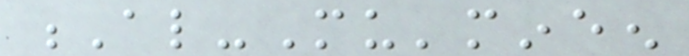Al-Mu'mineen
